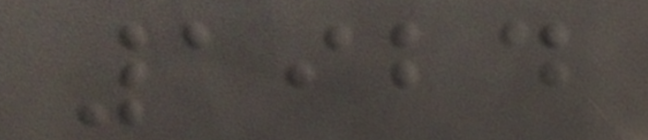1924
